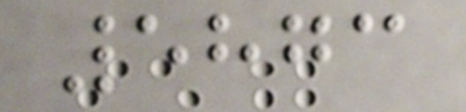5873
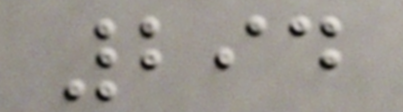294
